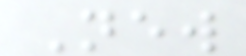New
